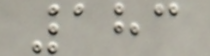183
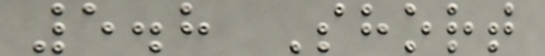5.8 Short
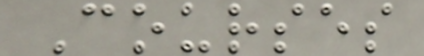Courses
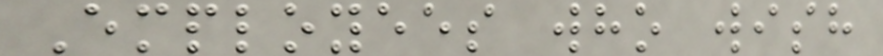Employees who wish
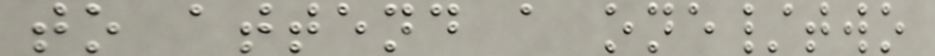to attend a one/two
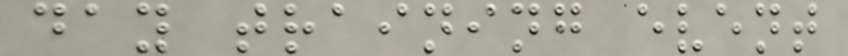day training event
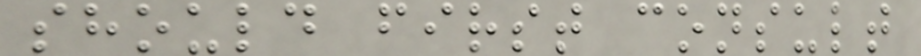should first consult
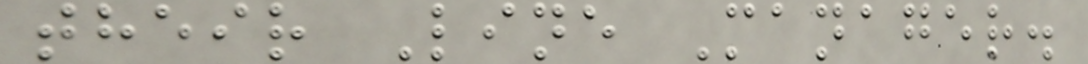their Line Manager.
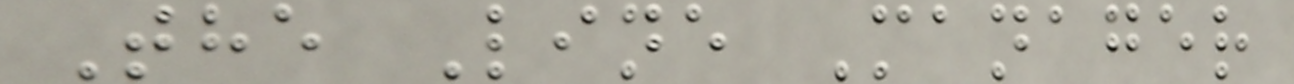The Line Manager
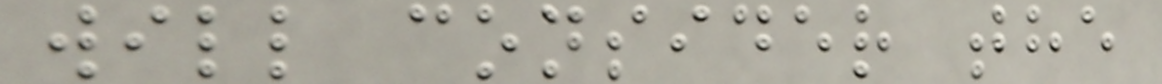will consider the
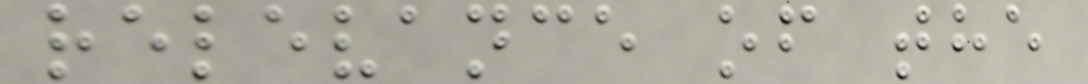relevance of the
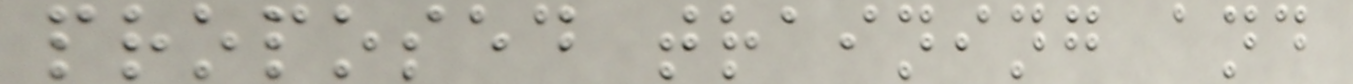proposed training and
